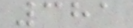381
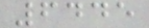6445
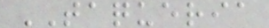TAQUERIA
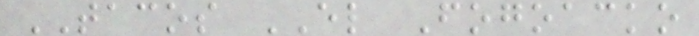TACOS EL Fogoacko
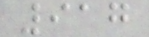917
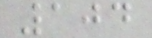104
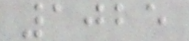1025
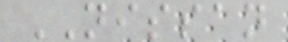NISSAN
